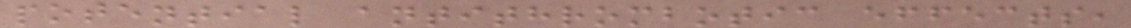potential antithrombotic effects,
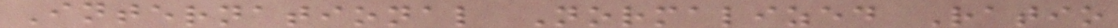International Normalized Ratio
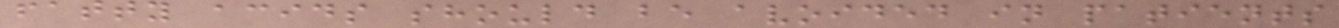fatty acids should be avoided in patients
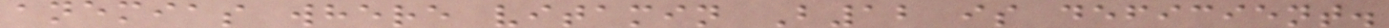anemias where vitamin B12 is deficient.
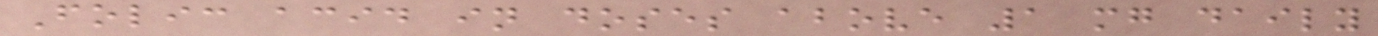Folic acid in doses above 1 mg daily
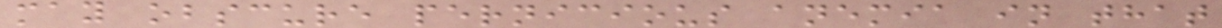may obscure pernicious anemia in that
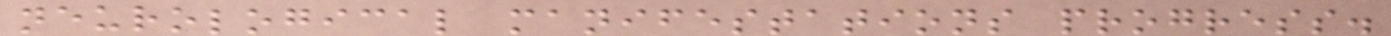neurological manifestations progress.
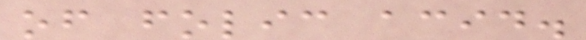of folic acid.
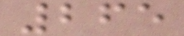265
